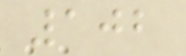102
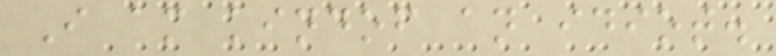I am kindof an idiot.
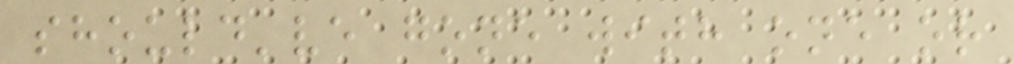should've gone with one or
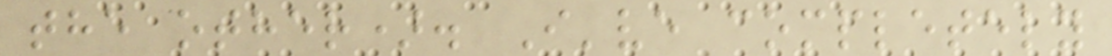the other). I've completely
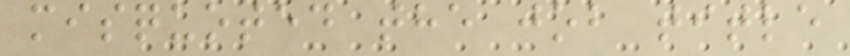misquoted the job title
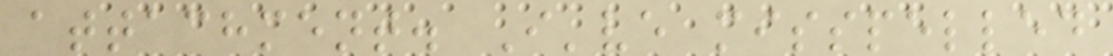attachment. I've misspelled
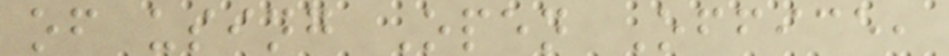of using Open Office,
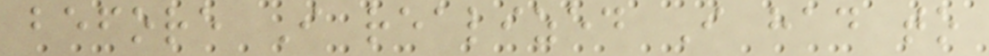before I realized I had to
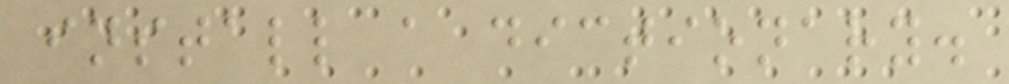install a dictionary.
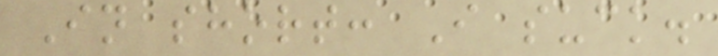In short: I suck.
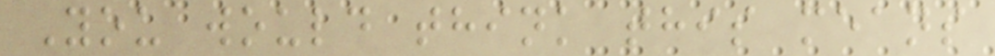You would think this means
